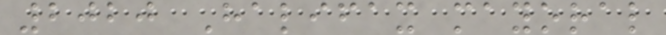2020 Halifax mayoral
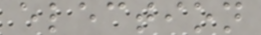election
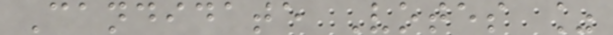Candidate Votes %
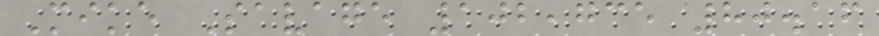Mike Savage 102,735 80.16
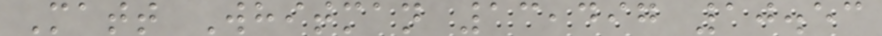Matt Whitman 13,497 10.53
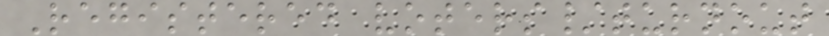Registered voters/turnout
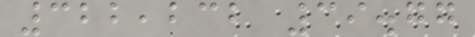322,232 39.77
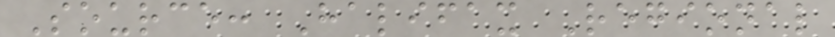Source: Halifax Regional
